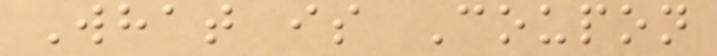What is Coupon
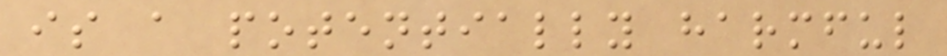is a potentially harmful
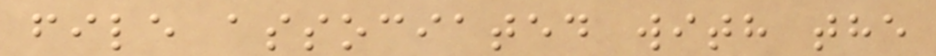file associated with the
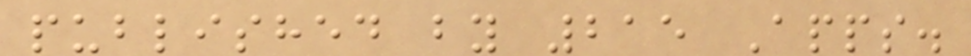published by 215 Apps.
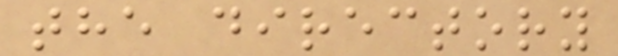the directory
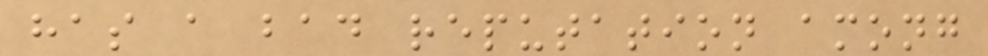has a bad reputation among
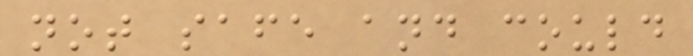not safe and could
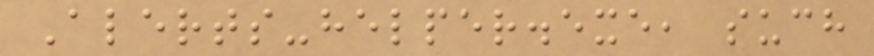Alerts-helper.exe, such
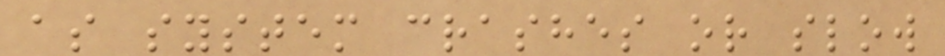as system crashes or slow
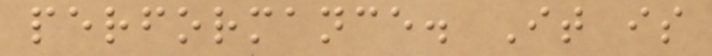performance. It is
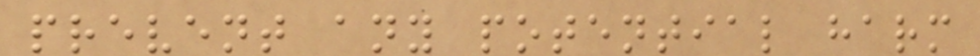prevent any potential harm
